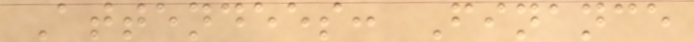Attendees: Finance
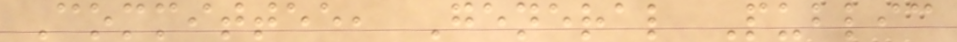Committee, General Public
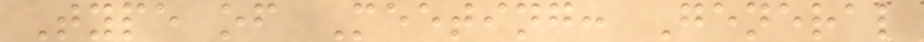Type of Meeting: General
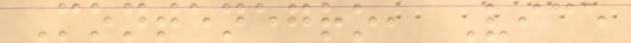Montenegro, Vice
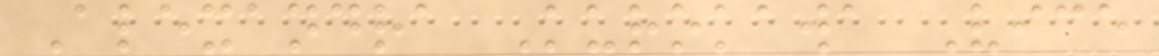Alexandra Kurokawa Vice
